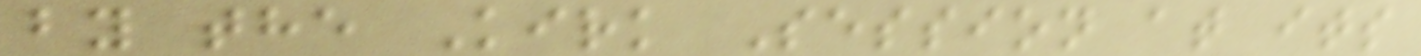by the Kirk Session at its
